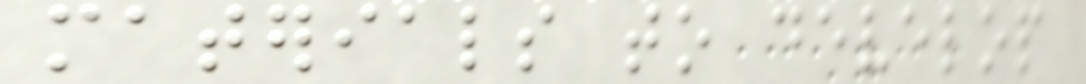materials to develop
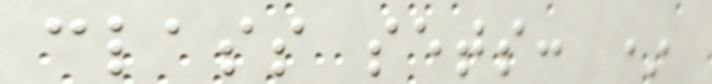class sets: *
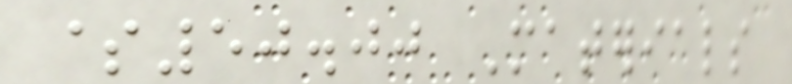$50.00 Materials
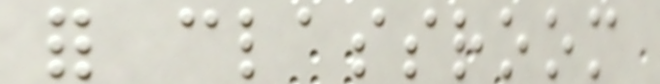for classroom
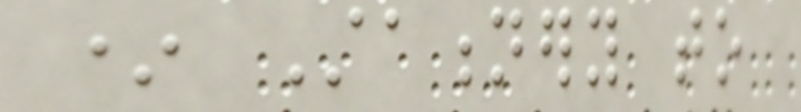* Stationery to
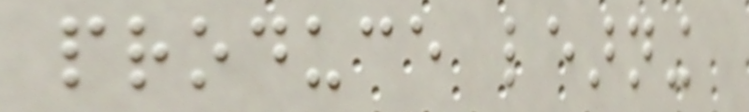produce learning
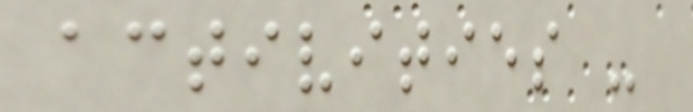activities -
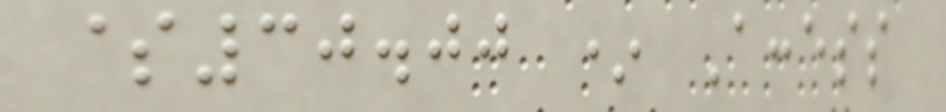$30.00 * Access
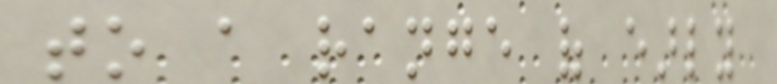to a range of early
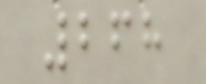268
